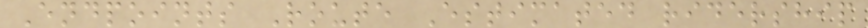Endpoints Route Estimated ridership
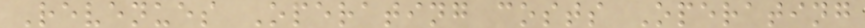Revenues Operating costs Operating
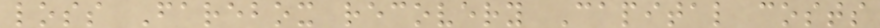loss Farebox recovery Capital costs
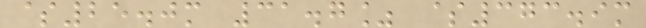$25.0m 31.7% $373.9m
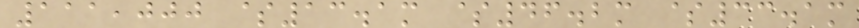111,000 $13.1m $46.2m $33.1m
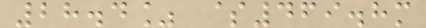28.4% $469.8m
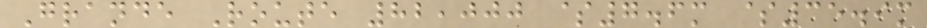Grande Route 82,000 $7.6m $35.9m
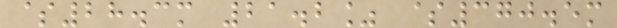$28.3m 21.2% $370.5m
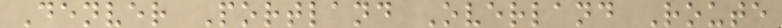Denver Portland Overland Route
